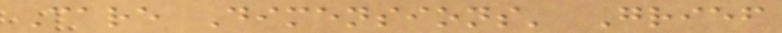Care Dimensions' Grief
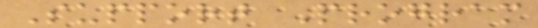Support Program
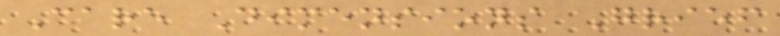Care Dimensions Grief
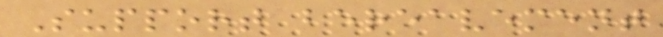Support bereavement
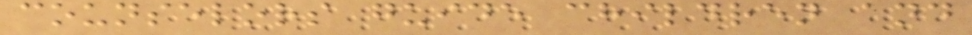counselors guide children and
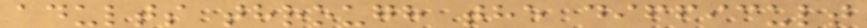adults through the difficult
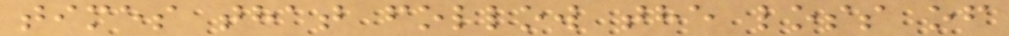times that follow the loss of
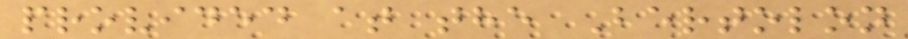provided at the Bertolon
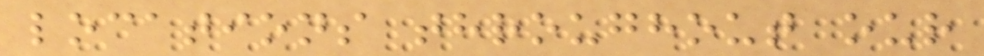locations throughout our
